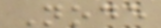Node
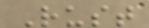Rust
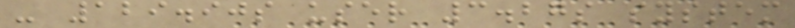- 129.90s user 3.27s system
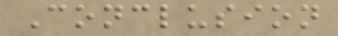Conclusion
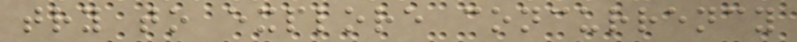try to explore concurrency
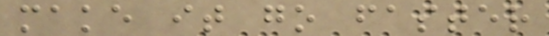make it go faster
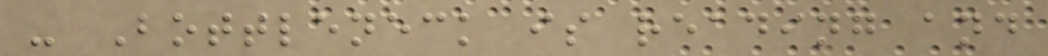- Bottleneck is reading and
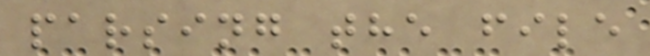parsing the file
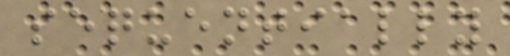sequentially
